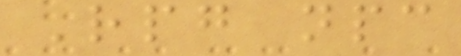Rpg npc
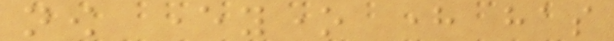now everyone here has
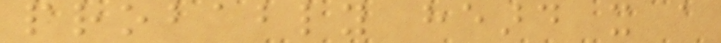probably heard it a
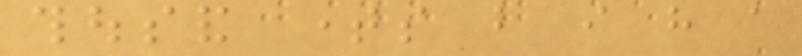thousand times but i have a
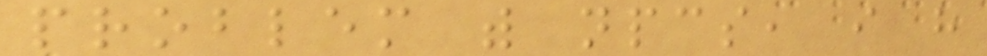problem with npcs, i have
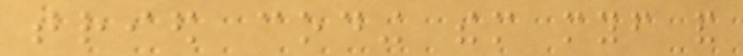tried coding them myself and
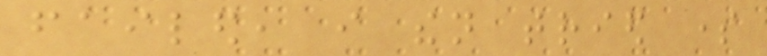failed, i then tried some
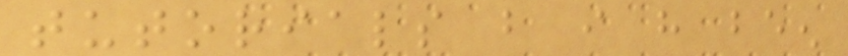tutorials but i have been
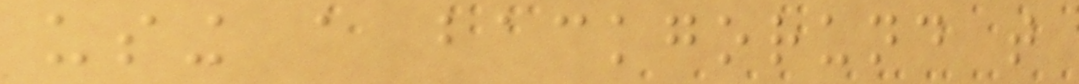using a backgorund that
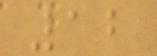12
